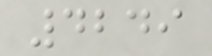4249
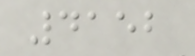4152
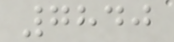7840
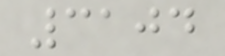3104
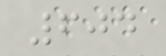604
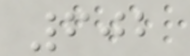602
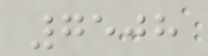7508
